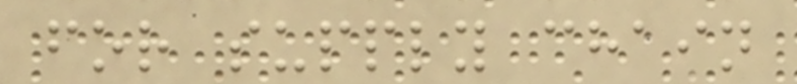for supply chain
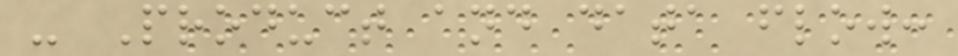- Product and data flow:
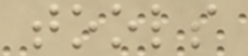tools
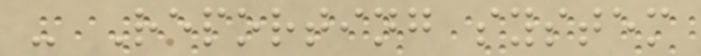- Reporting system
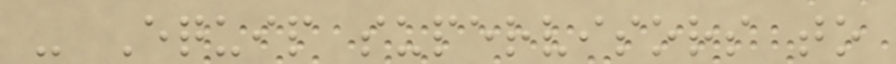- Equip supervisors to
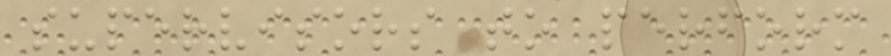supervisors to perform
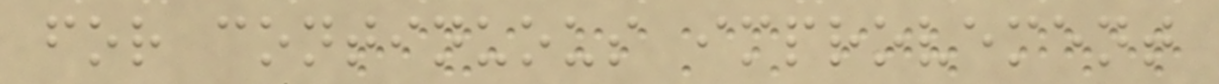for continuous improvement
